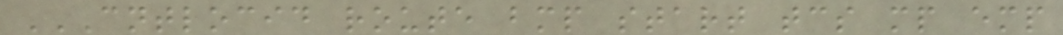CNTLOCID ROUTE BMP START TCS MP EMP
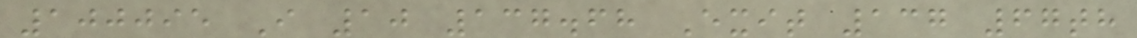100095 I 10 137.68 Exit 137 67th
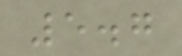5.7
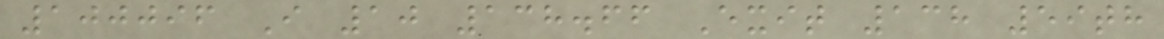100096 I 10 138.66 Exit 138 59th
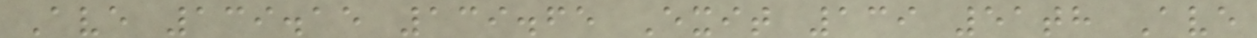Ave 139.15 139.65 Exit 139 51th Ave
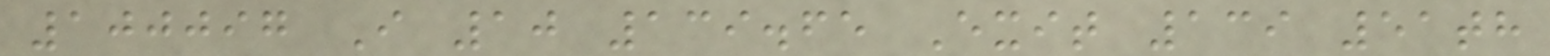100097 I 10 139.65 Exit 139 51th
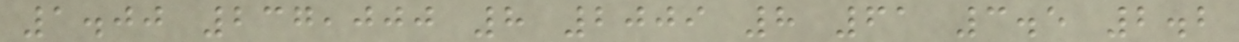1.00 237,000 8 2009 8 61 3.5 2.2
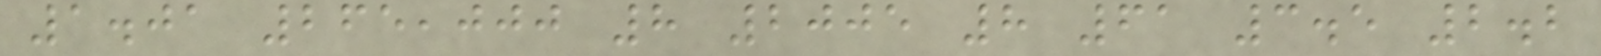1.01 265,000 8 2005 8 61 3.5 2.2
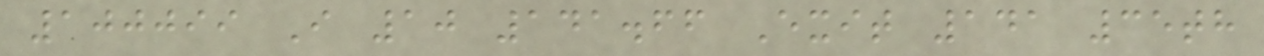100099 I 10 141.66 Exit 141 35th
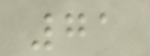71
